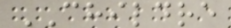CHILDRE
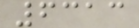6313
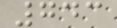743
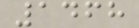1468
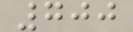700
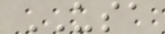USA
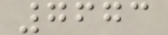7673
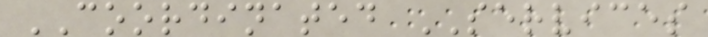COORDINATED SERVICES
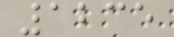1235
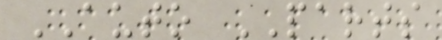AUTO PARTS
